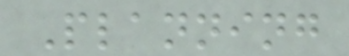Planning
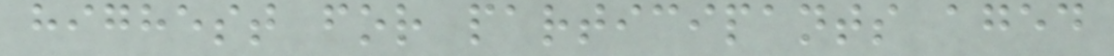highest for participants aged
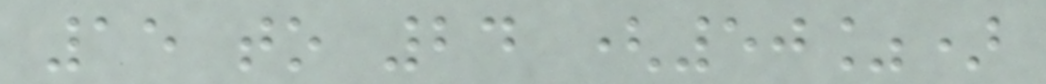15 to 24 (50%)
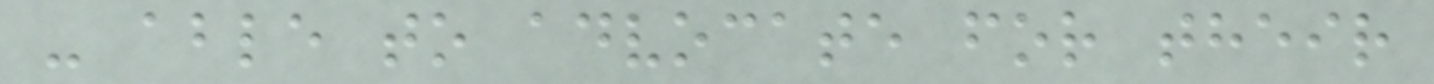- able to advocate for their
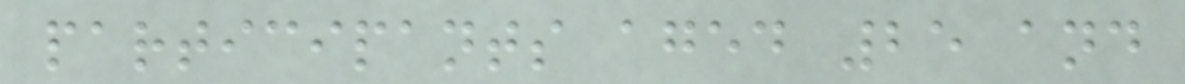participants aged 25 and
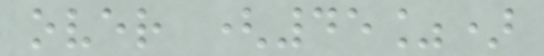over (45%)
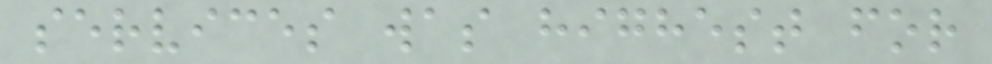services was highest for
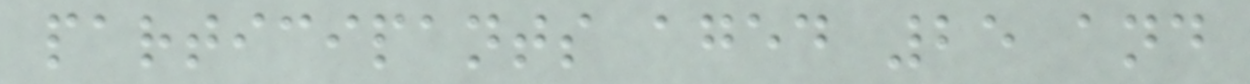participants aged 25 and
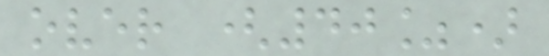over (40%)
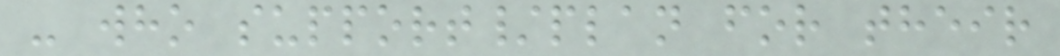- who support/plan for their
